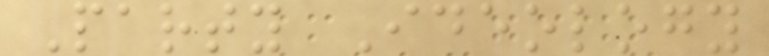Party Ideology
